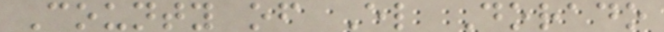County of El Dorado
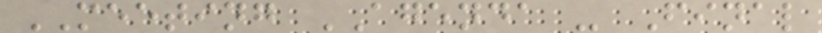MEETING AGENDA - Final
